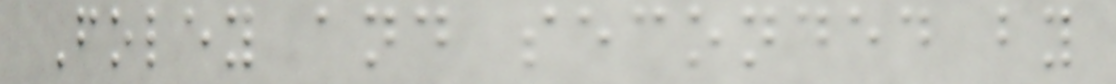Foley and seconded by
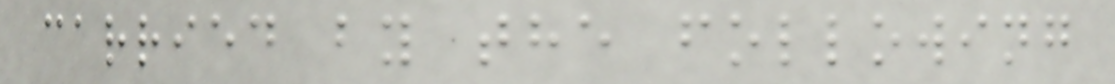carried by the following
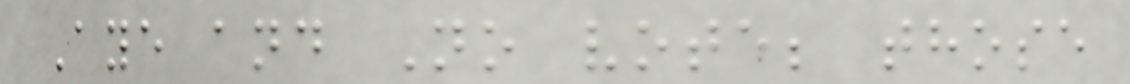Aye and No vote; those
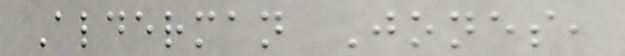Alderman Jones,
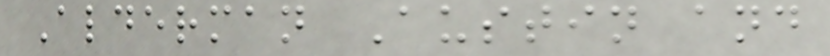Alderman Austin and
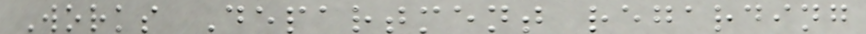Works Department regarding
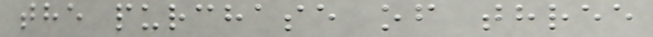the purchase of three
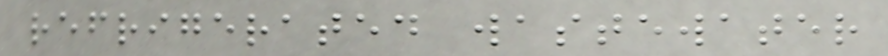refrigerated wastewater
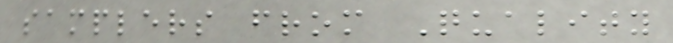samplers from Quality
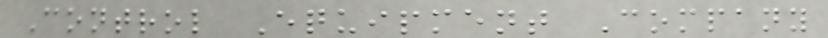Control Equipment Company
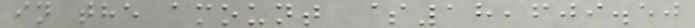in the amount $18,609.50
